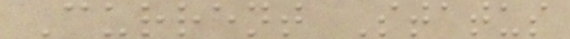Current Status
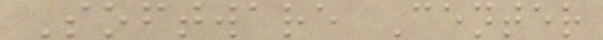Software Center
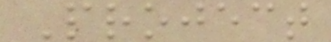Project
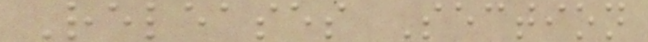Releases Section
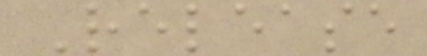Release
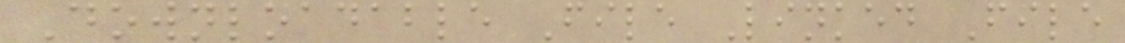Downloadable File Linked File
